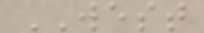WEST
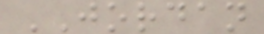JORDAN
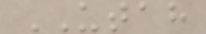UTAH
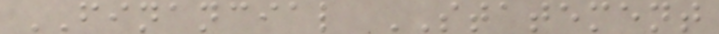FINANCIAL STATEMENT
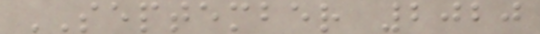SEPTEMBER 2020
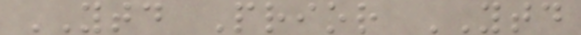YTD Prior YTD
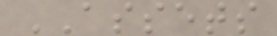ASSETS
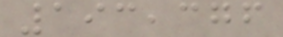193,376
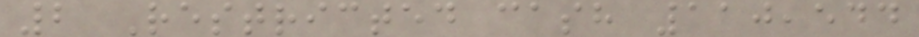2 Restricted cash 110,544
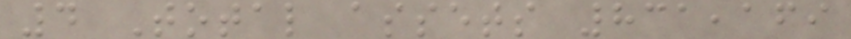4 Total assets 831,169
